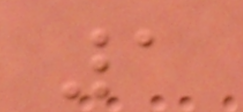1
